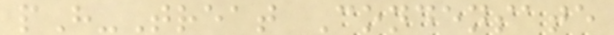pH-Treat Condensate
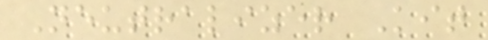Neutralizer Kit
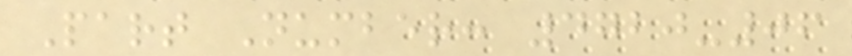Part Number: 4720-06
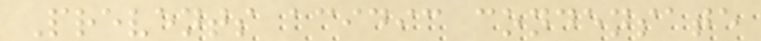Prevents acidic condensate
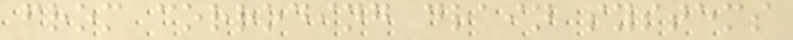from corroding drain systems
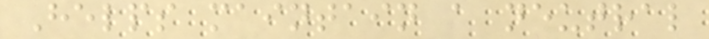Helps maintain a neutral
